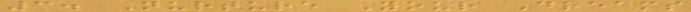3. Nurture Your Dreams
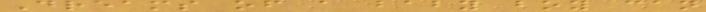Dreams of a baby boy can
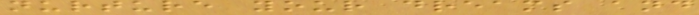nurture your dreams and
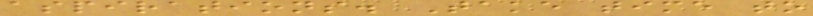aspirations. Take time to
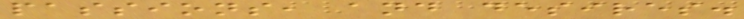passions, and desires.
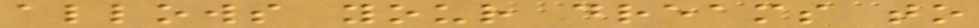allows your dreams to
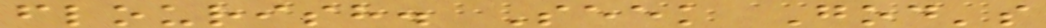flourish. Seek God's
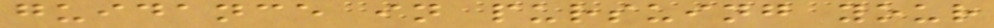guidance in pursuing your
